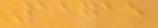11715
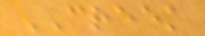CREEK
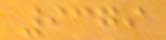9379
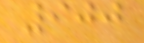900
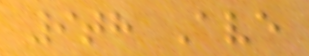9th Ave
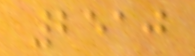2510
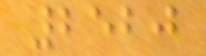2520
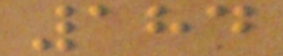184
